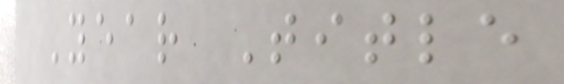Year Title
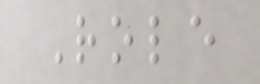Role
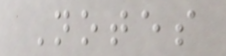Notes
